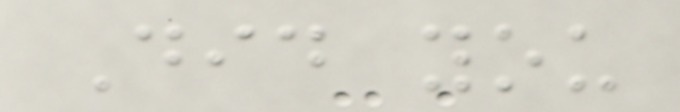Did you
